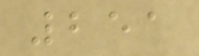251
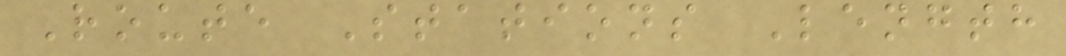Route Stations Length
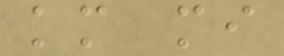km mi
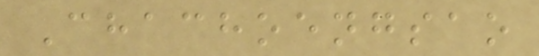Chachoengsao
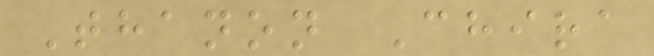Thanon Chira
